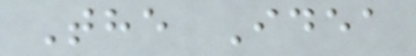The Idea
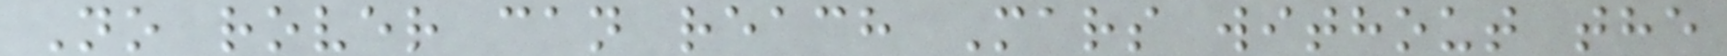No rover can reach Mars without the
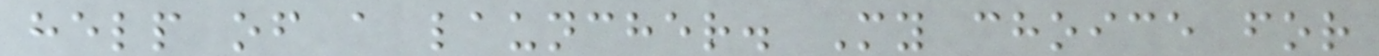help of a launcher. My choice for
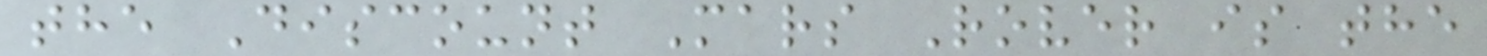the Discount Mars Rover is the
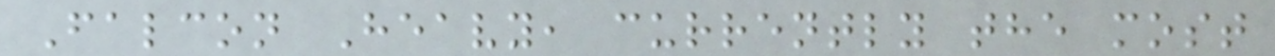Falcon Heavy, currently the most
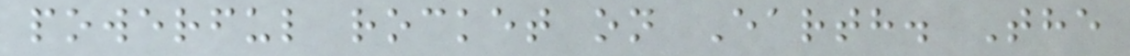powerful rocket on Earth. The
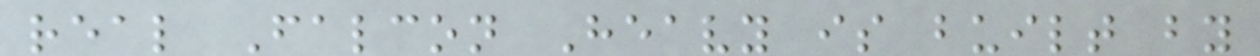real Falcon Heavy is built by
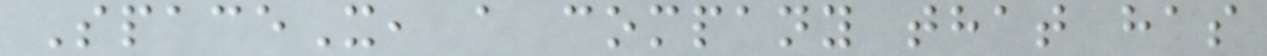SpaceX, a company that has
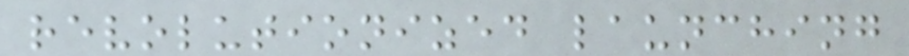revolutionized launching
